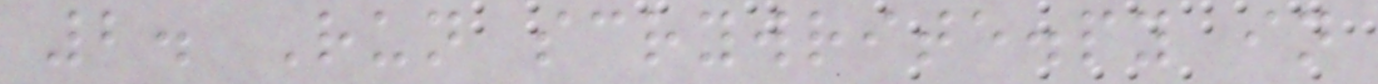2. Run scrywrite.py in
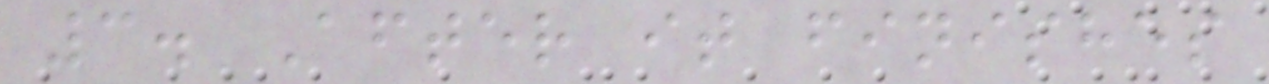3. After it finishes
